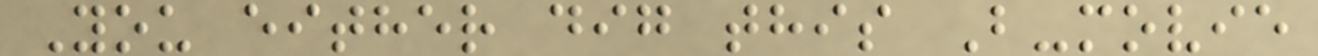You either dig this B-movie
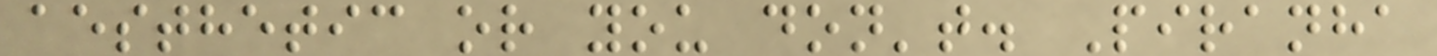aesthetic or you don't. Piranha
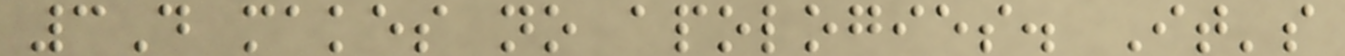3D makes no apologies. It's
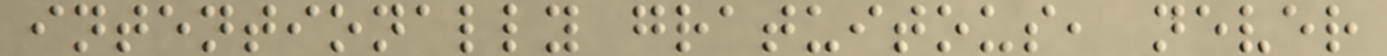intentionally gratuitous, never
